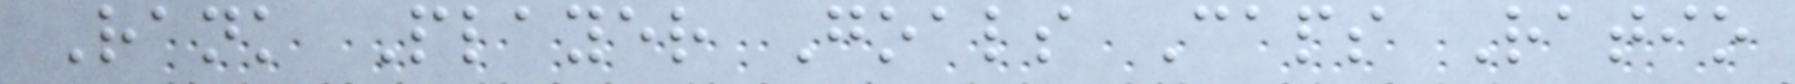Rank Player Goals Caps Ratio
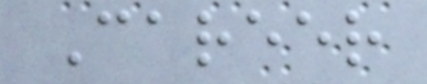Career
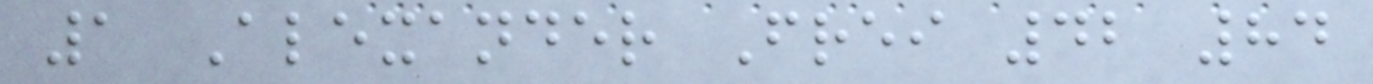1 Alexander Frei 42 84
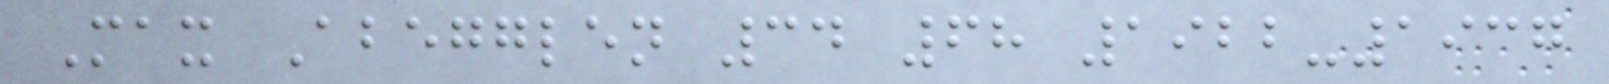Max Abegglen 34 68 1922-1937
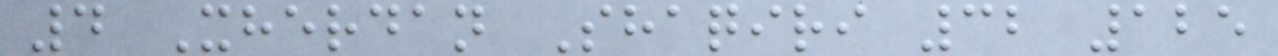4 Xherdan Shaqiri 32 125
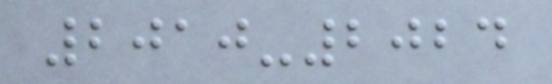2010-2024
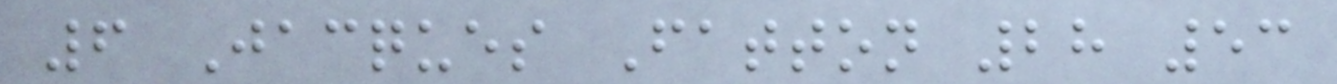6 Jacques Fatton 28 53
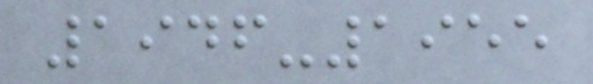1946-1955
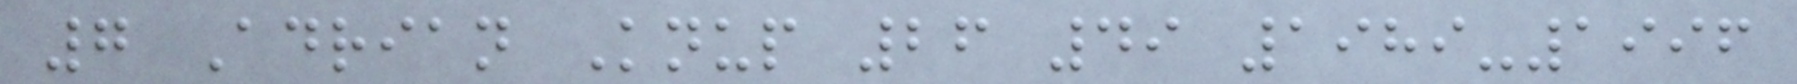7 Adrian Knup 26 49 1989-1996
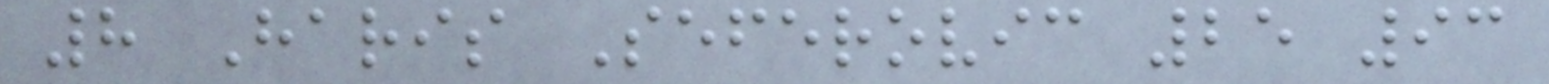8 Haris Seferovic 25 93
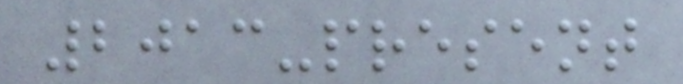2013-present
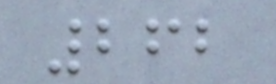262
